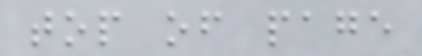top of page
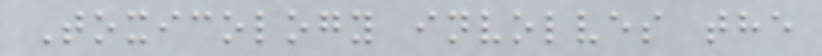Toxicology involves the
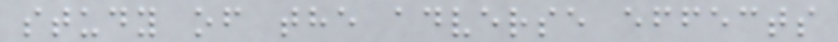study of the adverse effects
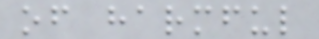of harmful
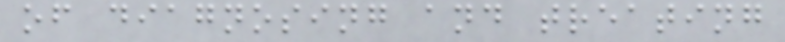of diagnosing and treating
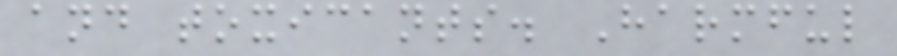and toxicants. Harmful
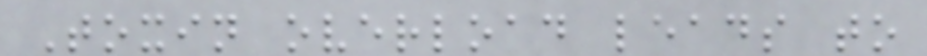Toxin overload leads to
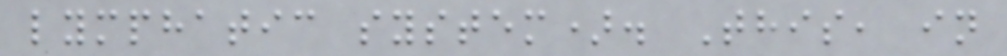lymphatic system). This, in
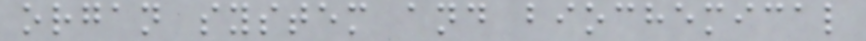organ system and biochemical
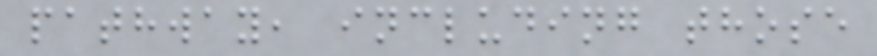pathway, including those
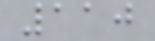110
